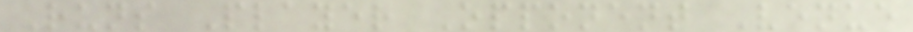Runs Player Opponent Venue
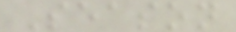Season
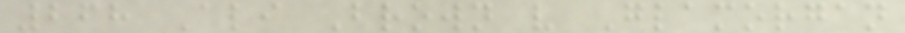268 Ali Brown v Glamorgan
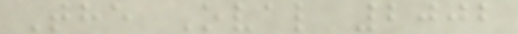The Oval 2002
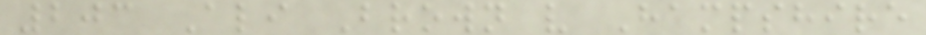203 Ali Brown v Hampshire
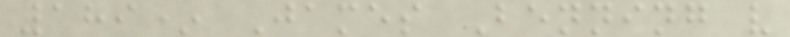189* James Benning v
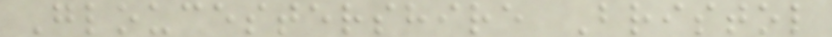Gloucestershire Bristol
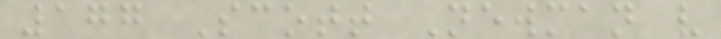177 Scott Newman v
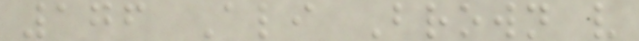176 Ali Brown v
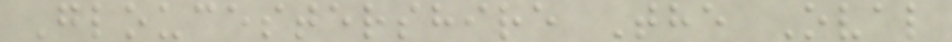Gloucestershire The Oval
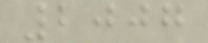2007
